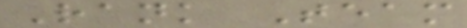Rank Team
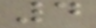4
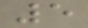5
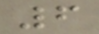6
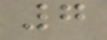7
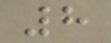8
